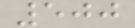500
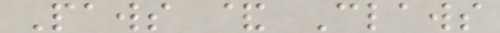Paws & Claws
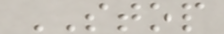STOP
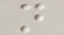n
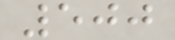500
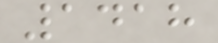1418
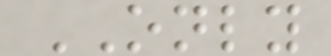ONLY
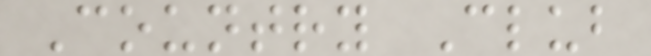Country Club
